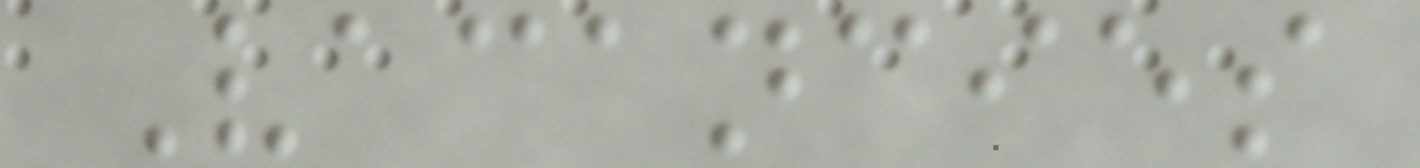Vacancies
